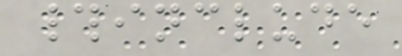#include
